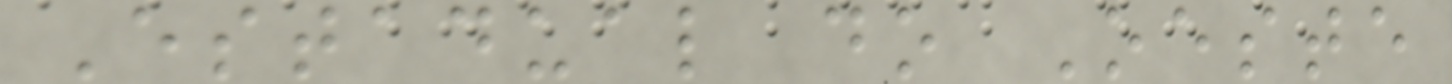Estadual do Oeste
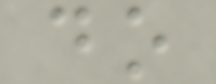do
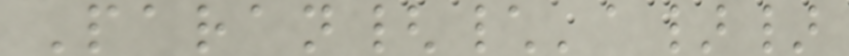Paran{\'a}}
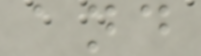and
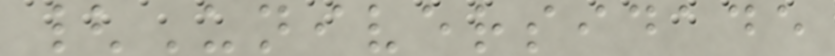{Universidade
